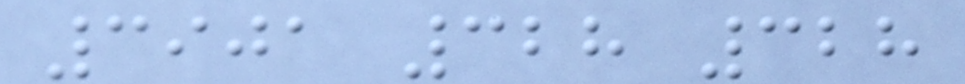3901 328 328
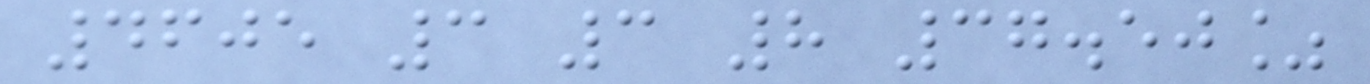4605 3 3 8 37.50%
